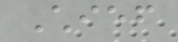Chief
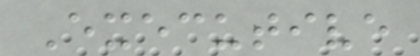Executive
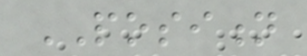POSITION
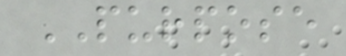PURPOSE
